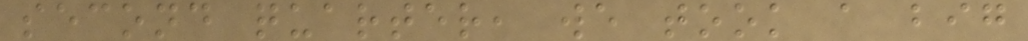second quarter, we took a big
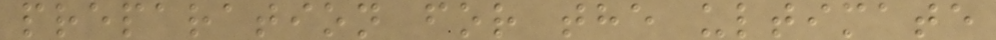preparation for the ultimate
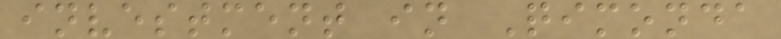investment in Qimonda
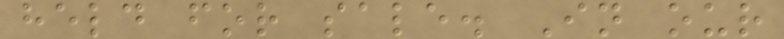held for sale. In our
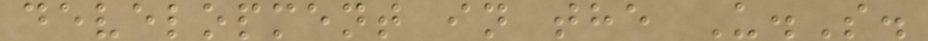development in the U.S.
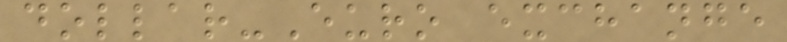dollar-Euro exchange
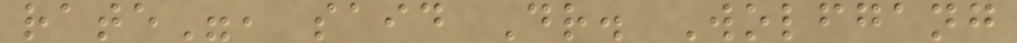rate", said Dr. Wolfgang
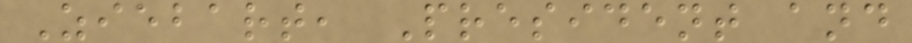Ziebart, President and
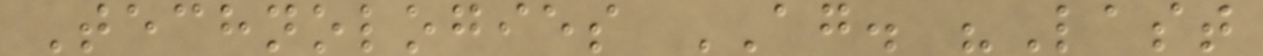Technologies AG. "Last
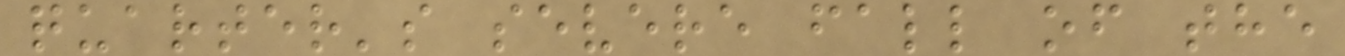quarter's severe fall of the
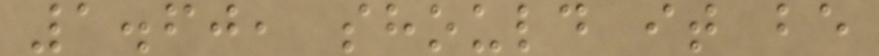1.60, should it be
